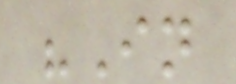"In
